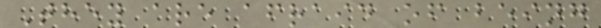They are afraid of being
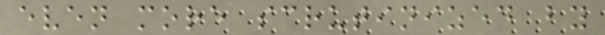even more scrutinized by
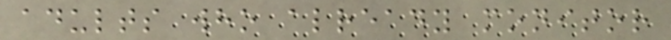adults who already monitor
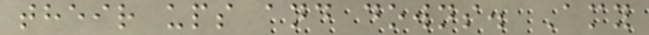their ups and downs. Amy
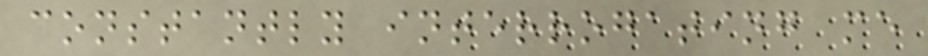constantly interrogating me
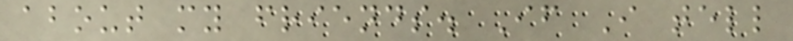about my friends. If I tell
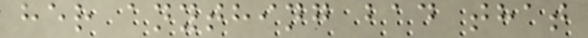her anything bad that
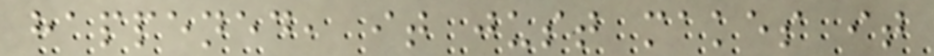happened, it just makes it
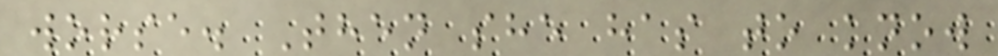worse. Then she has to know
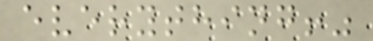everything!"
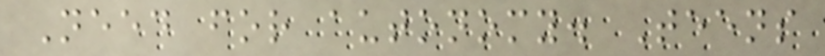Need for autonomy. Teens
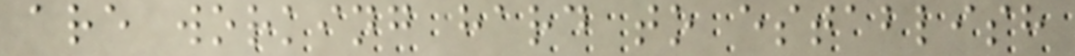are working hard to establish
